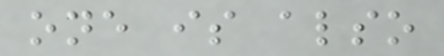one is also
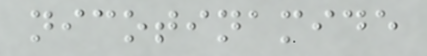nicotinamide
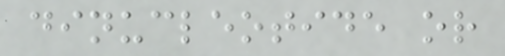dinucleotide or
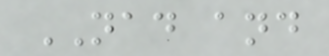NAD and
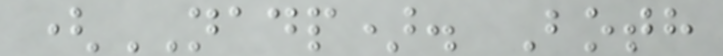(NADP). Both
